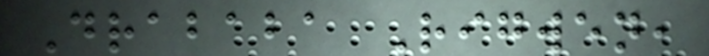Drababa Rigwen,
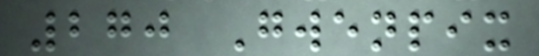270 Gwenpix
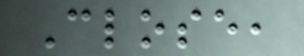Close,
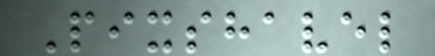Pixshavel
